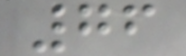76
